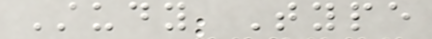Study Type
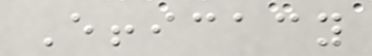Efficacy
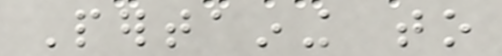Pertaining to
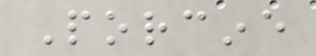Porcine
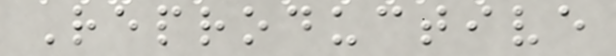Reproductive
